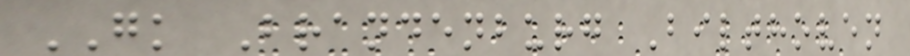GK Brandenburg Bilthoven
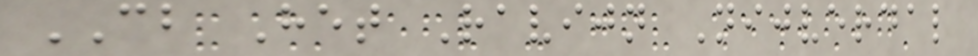CB Het Ravijn Nijverdal
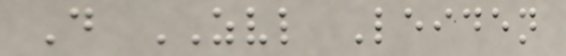D ZVL Leiden
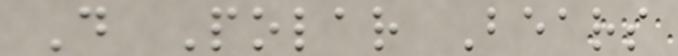D Polar Bears
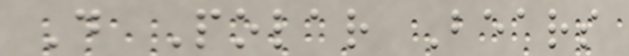D Polar Bears
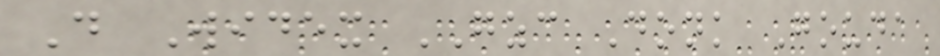D Widex GZC Donk Gouda
